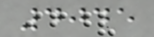4045
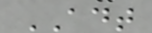ADT
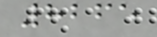8265
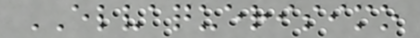ELVAQUERISIMO
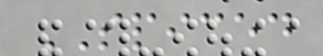SPICED
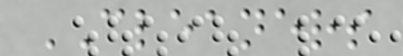CLEANERS
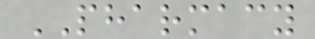PHARMACY
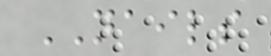NAILS
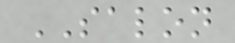SALON
